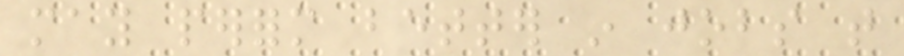may perform better in jobs that
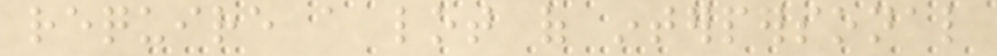require a lot of interpersonal
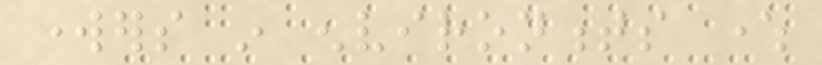workers in environments where
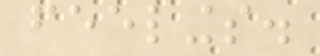feelings.
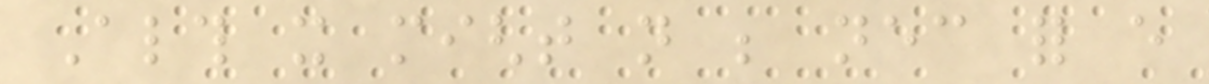Although it might not be necessary for every
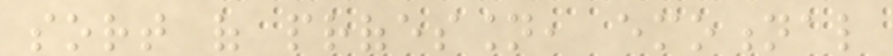sort of profession, emotional
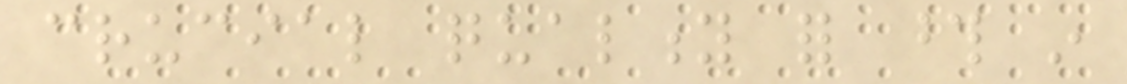crucial quality for those in
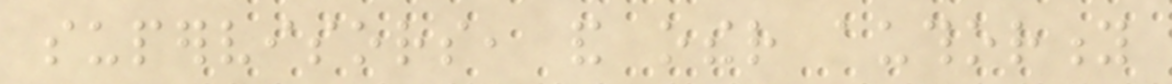supervisors, and other authority
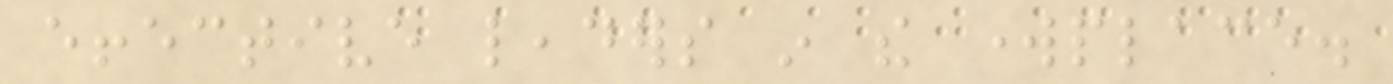effective leaders in the workplace.
